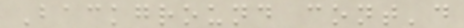Background cont'd
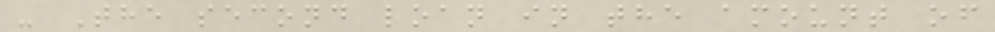- The second loan in the amount of
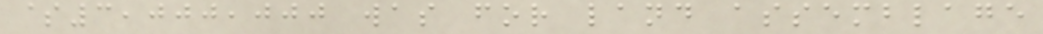$3,000,000 was for land assemblage
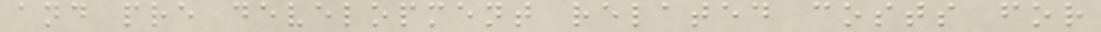and pre development related costs for
